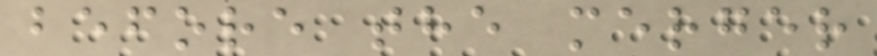before the merger
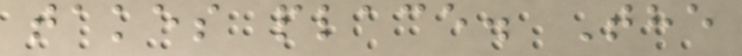takes place. The
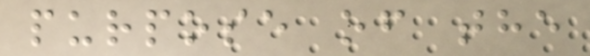purpose of the
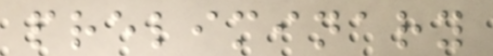preliminary
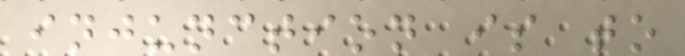injunction is to
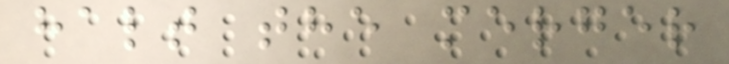halt the merger
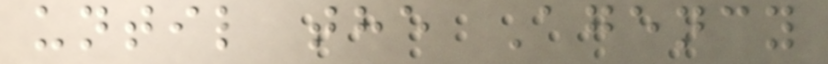until the Agency
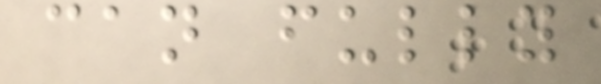can fully
